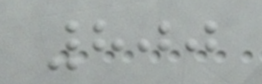800
